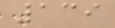139
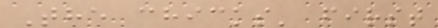The chicks' first
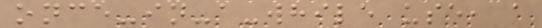once-in-a-while use, a
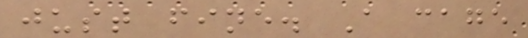just fine. A cage
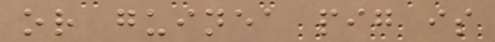or guinea pig is
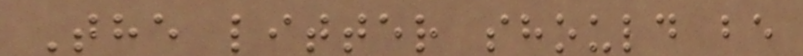The litter should be
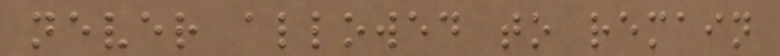never allowed to remain
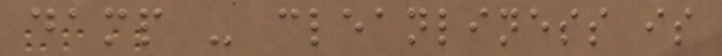damp - cleanliness is
